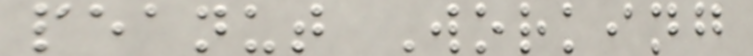peanut Working
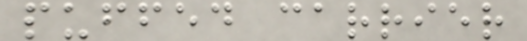puffed carrier
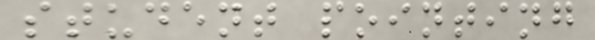student pointing
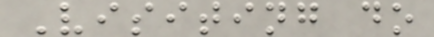Visiting do
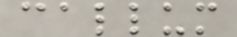callum
